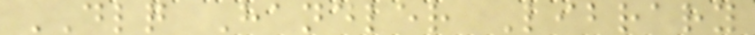DLQ Handler Library
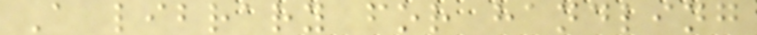A library for handling
